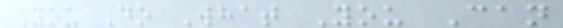You Do What You Can
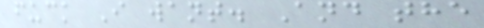fuck I want. And the
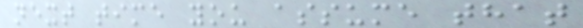next time you assume that
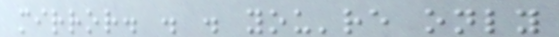mirror. . . you're only
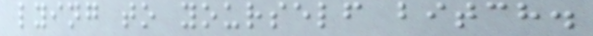lying to yourself bitch.
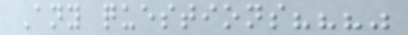Any questions???"
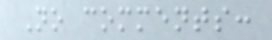No comments:
